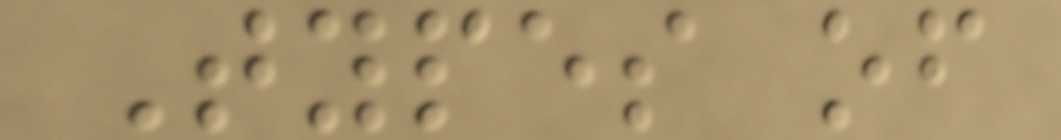Types of
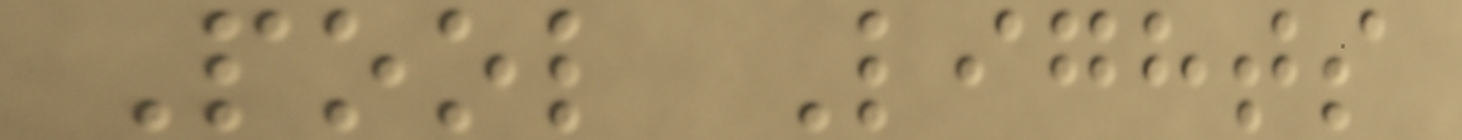Pool Lights
